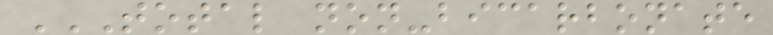TOTAL NON-BICARBONATE
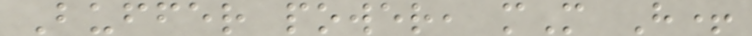Buffer power, mM H+
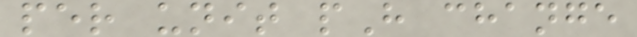per unit pH change
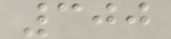300
